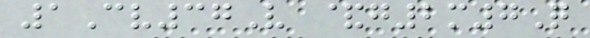1Cv37V &g2m7Q
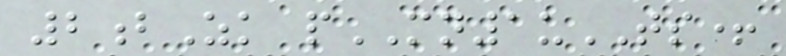2bZk pMN1uTS+
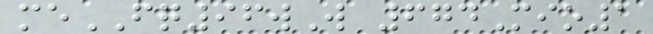meFQ96wW 674Mio1
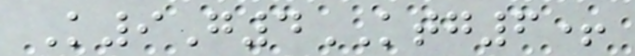K9G4KTG6+
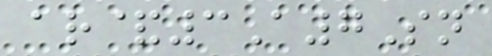ar&3A7Sn
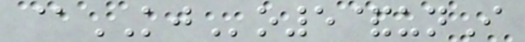@KJo5&unI
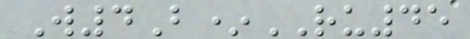W4B*RU45
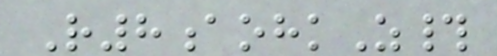R8aohkZ#
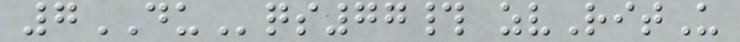7DUqs77# zvRitU
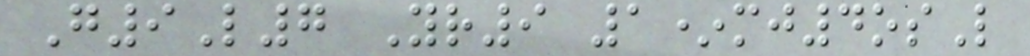G9L7 Yr9 1*mj4osL
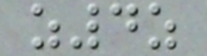z4z
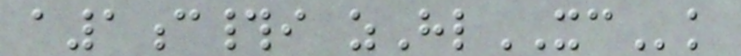a1c#i zHlXCk
